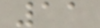11
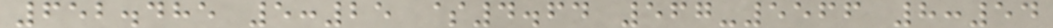652.485 5:25 $4.64 567-5566 8:54
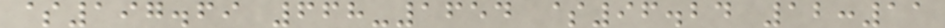$197.69 668-1654 $96.24 12:11
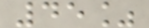45%
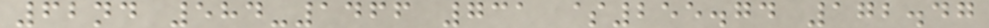62nd 584-1466 731 $255.74 172.47
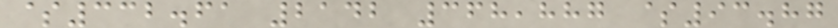$332.61 2142 368,887 $93.87
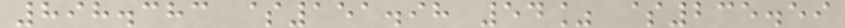898.383 $151.98 54% $235.59
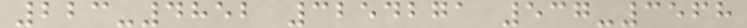223-4852 3254271 537-3568
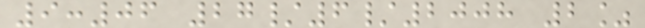9:06 27/6/2008 2%
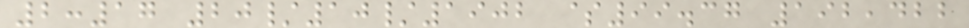2:17 20/10/1902 $99.37 192,422
